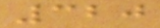320
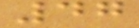47
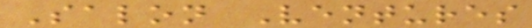Salon Ventures
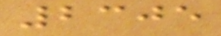2305
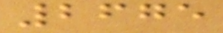2675
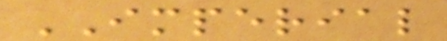IMPERIAL
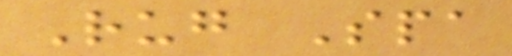Rug Spa
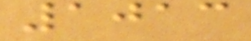1013
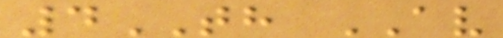4TH AV
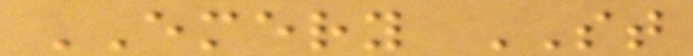EMERY ST
